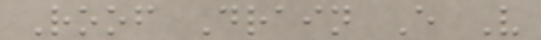Roof Drain E V
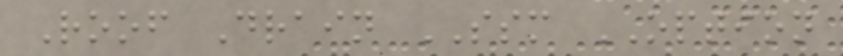Roof Drain SSM OPTION
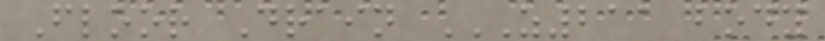Floor Drain Z211 BODY
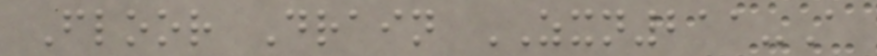Floor Drain ZXN211-A
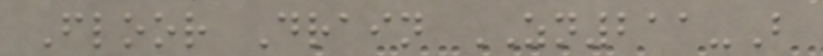Floor Drain ZN211-B
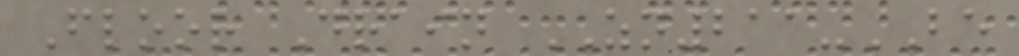Floor Drain ZN211-BE
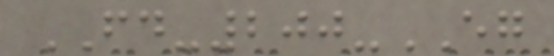FD-200-EG
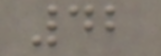42
